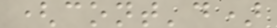(cont'd)
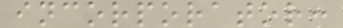incorporator:
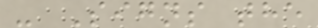- Signs the
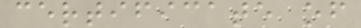certificate of
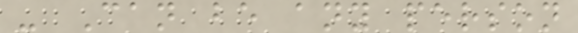- Can be any person
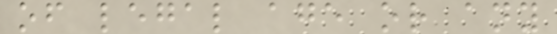of legal age or any
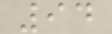94
